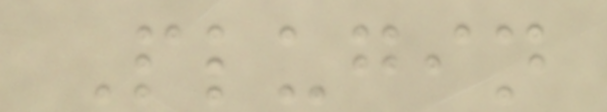Plugin
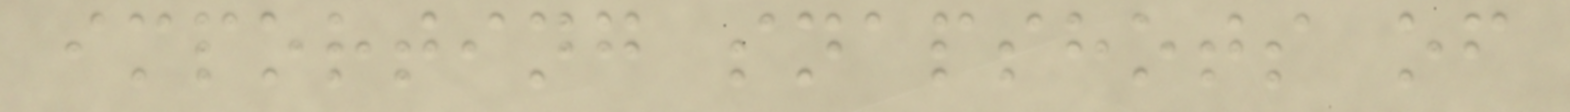importing snapshots of
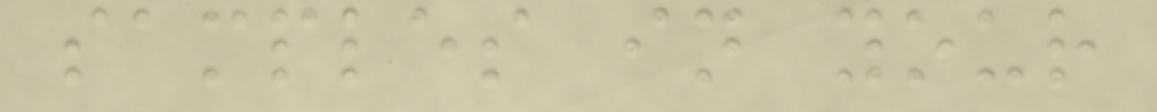samples in your
